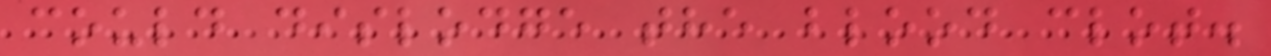could dislodge the blood clot.
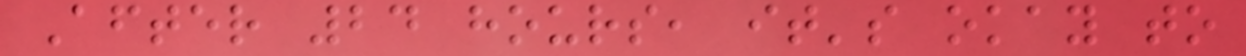After 24 hours, it's okay to
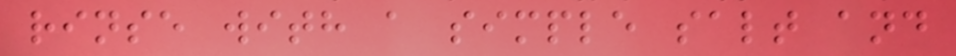rinse with a simple salt and
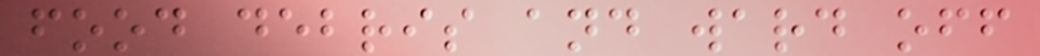food debris and ward off
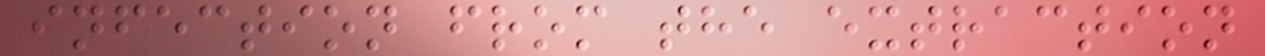infection from the extraction
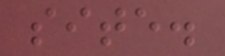site.
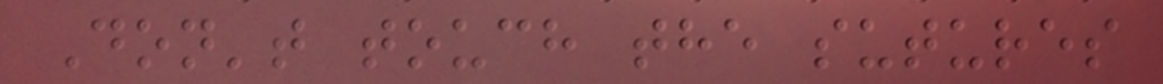Don't touch the sutures
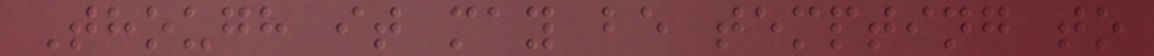Though it may be tempting to
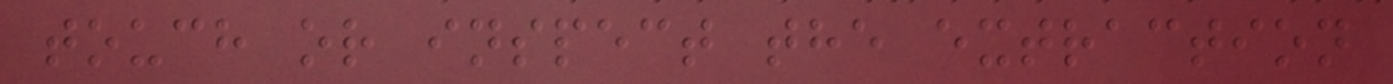touch or inspect the extraction
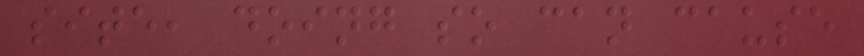site, doing so can cause
